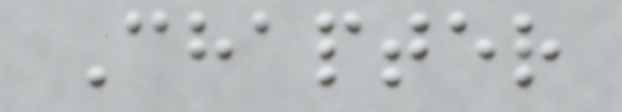Chapter
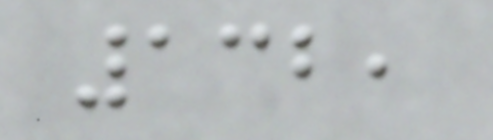132,
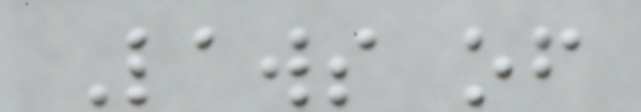Laws of
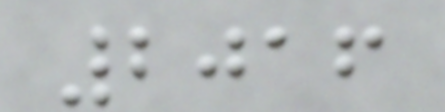2016
